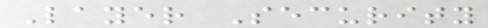Layer Security
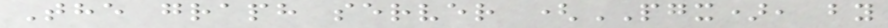The graph server (PGX), by
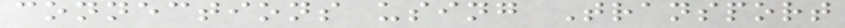connections using Transport
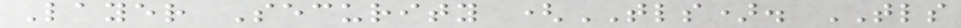Layer Security (TLS). TLS
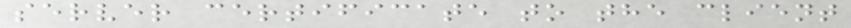server certificate to the client
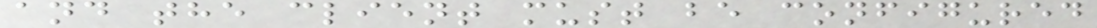and the client must be configured
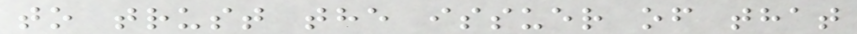to trust the issuer of that
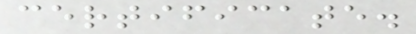certificate.
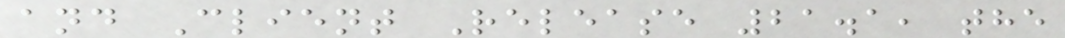and Client Release 21.1, the
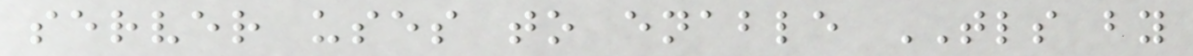server uses to enable TLS by
